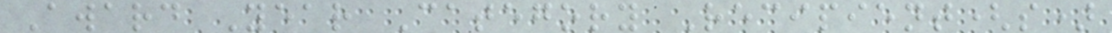Award Year Category Recipient(s)
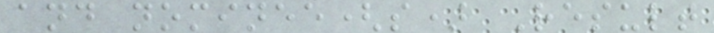and nominee(s) Result
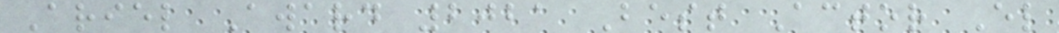Ariel Award 2021 Best Actor El
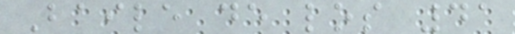Baile de los 41
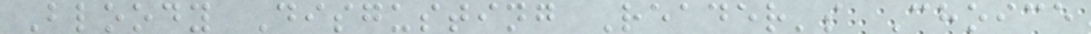Bloody Disgusting Reader's Choice
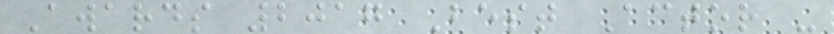Awards 2017 Best Actor -
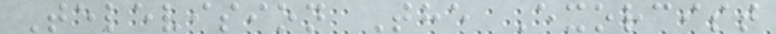Television The Exorcist
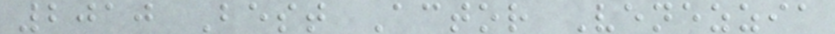2010 Best Actor Venezzia
